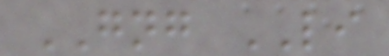GNG LI
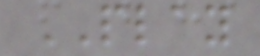PLAY
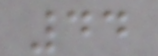44
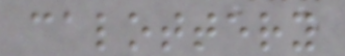calottery
